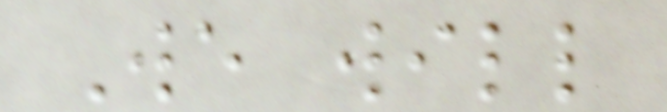We will
